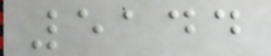5144
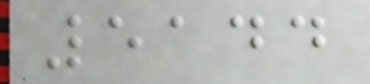5144
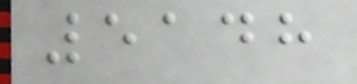5148
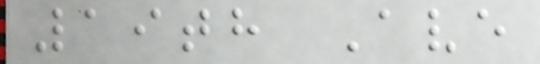19th Ave
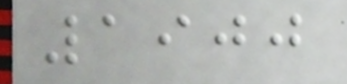1900
